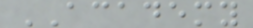ACADEMY
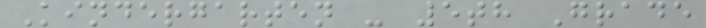Kindergarten - 5th Grade
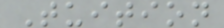Tuition
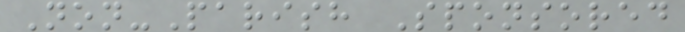Non-Parish Sponsored
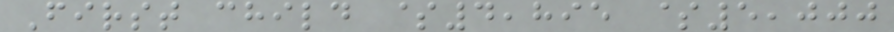First child $4,895 $5,000
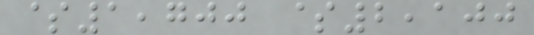$1,700 $2,100
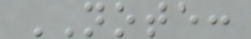NOTE:
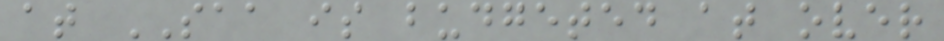at SAA is budgeted at over
